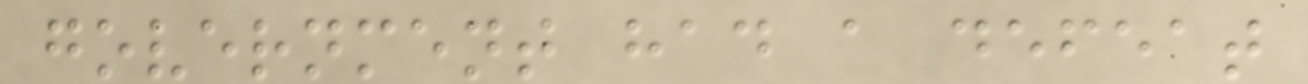government had a defeat
